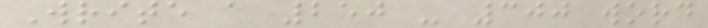Write a 250 - 300 word
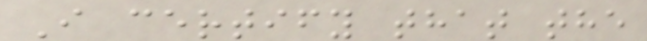I certify that the
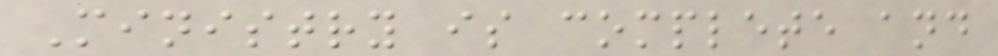Ministry is complete and
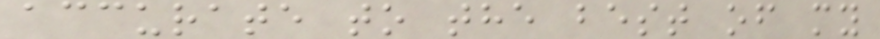accurate to the best of my
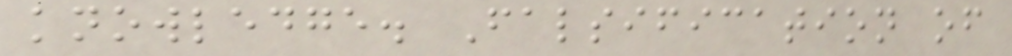knowledge. Falsification of
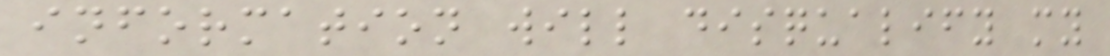information will disqualify my
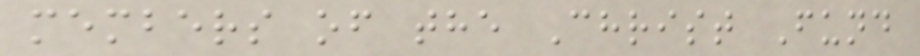members of the Christ Fund
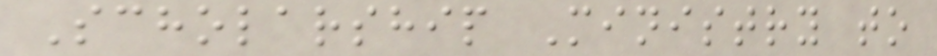Scholarship Ministry to
